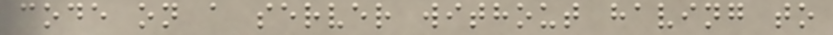code on a server without having to
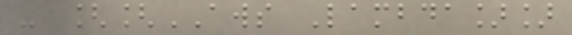- [[AWS Lambda]]
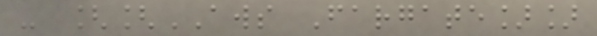- [[AWS Fargate]]
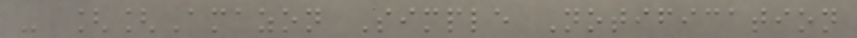- [[Amazon Simple Notification
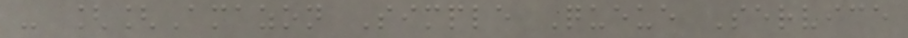- [[Amazon Simple Queue Service
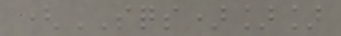(SQS)]]
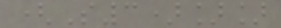(S3)]]
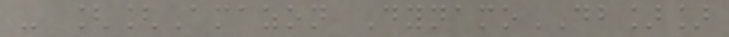- [[Amazon DynamoDB]]
